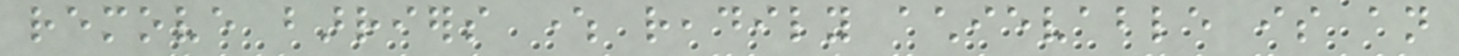remove barriers where readily achievable is an
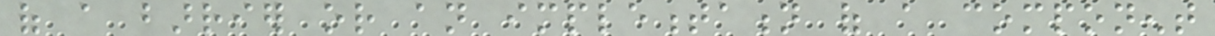of a barrier or an implementation of a component
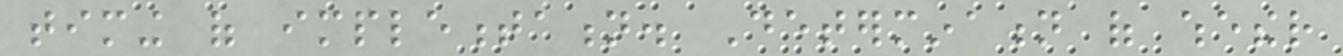timing of implementation. Determination of whether
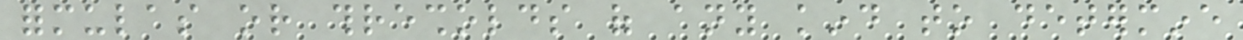formulas or thresholds of any kind to determine
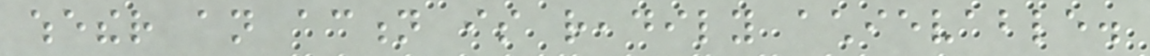whether an action is readily achievable.
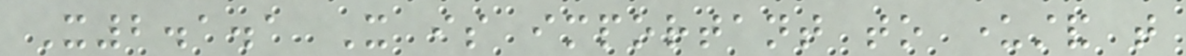X2.1.1 It is important to understand that
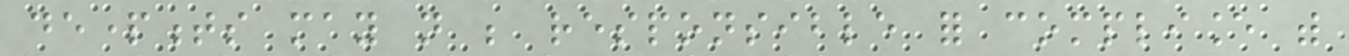departments may not be responsible for compliance with
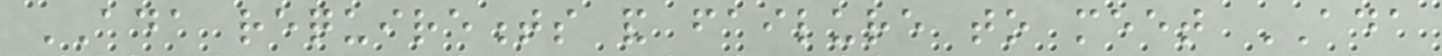ADA requirements and failure to meet ADA
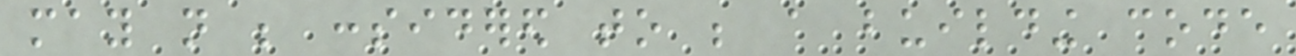may not be considered to be a building code
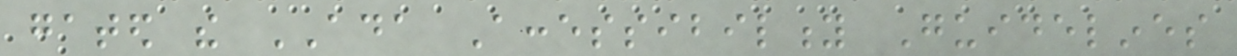gated the ADA Accessibility Guidelines
